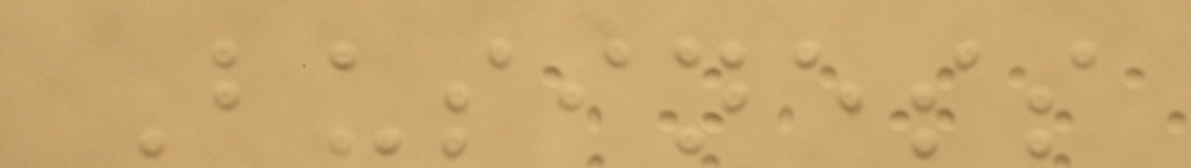Business
